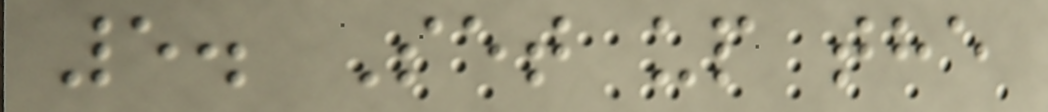5. Set up the
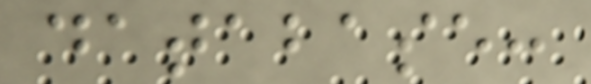database:
